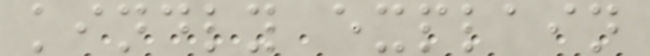kindly explain
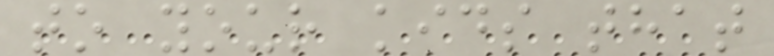to your kids that
